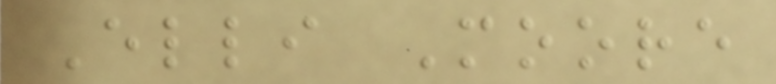Elli Moore
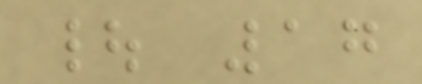| 17
